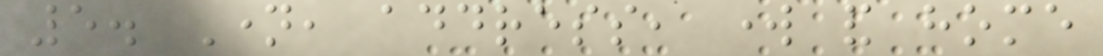5. Name, address, work and home
